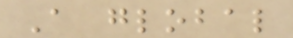A global
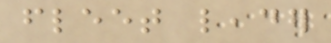fleet leader
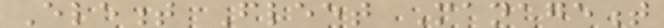Element Fleet Management
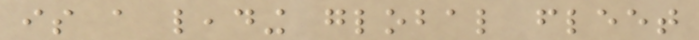is a leading global fleet
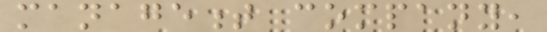management company,
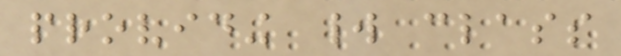providing world class
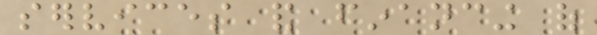services and financing of
